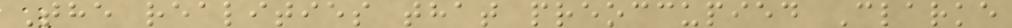The realities that preoccupied Clarke
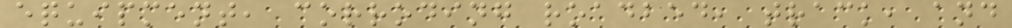equipment, corroding roadbed, track, and
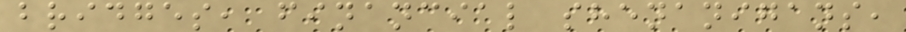bridges, financial shenanigans,
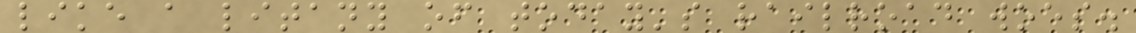like a litany of today's railroad woes.
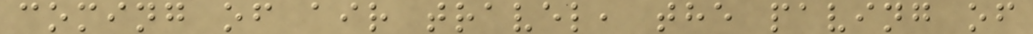coming of air travel, the paving of
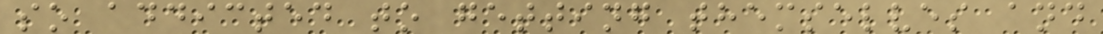so addicted to getting themselves and
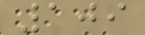109
